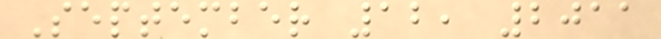September 12, 2011
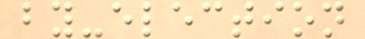by-election
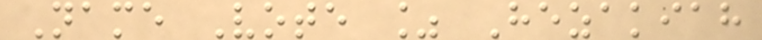Name Vote % Hezakiah
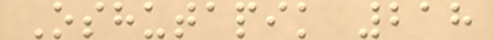Oshutapik 218
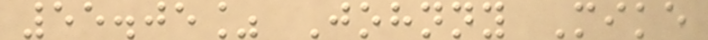55.05% Johnny Mike
